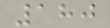180
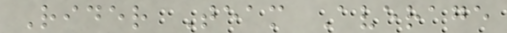Rider Team Average
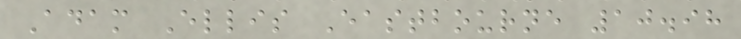Adam Ellis Eastbourne 10.98
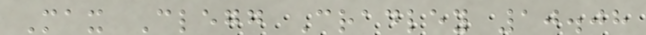Max Clegg Cradley 10.08
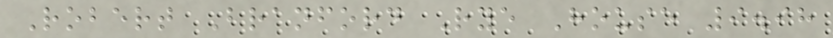Robert Branford Rye House 9.98
